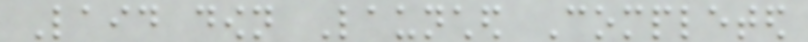Laid down Launched Completed
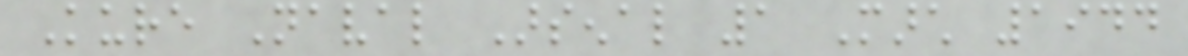Kure Naval Arsenal 1 March 1944
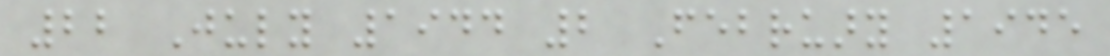22 July 1944 2 February 1945
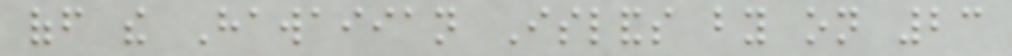off the Hawaiian Islands by on 23
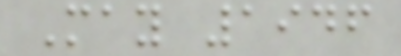May 1946
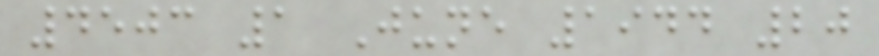4503 1 June 1944 20
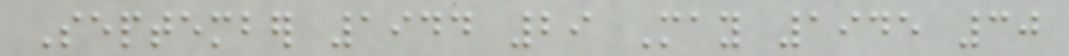September 1944 29 May 1945 30
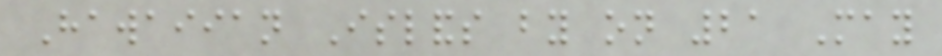Hawaiian Islands by on 21 May
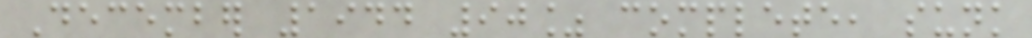December 1944 90% complete, sunk
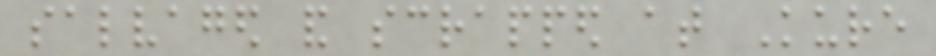salvaged and scrapped at Kure
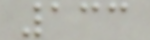133
